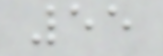55
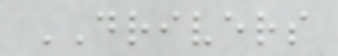DRIVERS
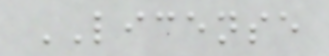LICENSE
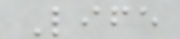Life
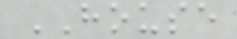HOUSE
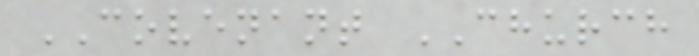COVENANT CHURCH
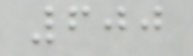600
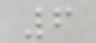6
